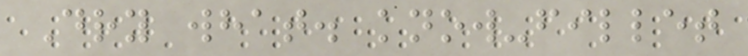Dry what. know-fillet
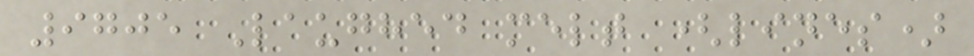9705 Laughed melt (lines)
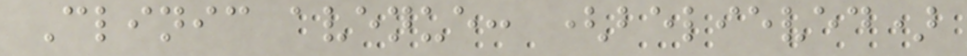Clinic avenue: (believed)
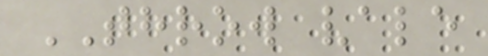THROW vale
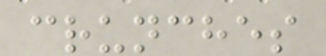crunches
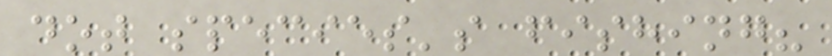dot species's fishing?
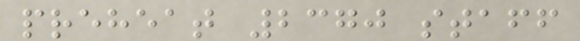preheat 2370 staff
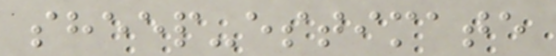sheep-estimate
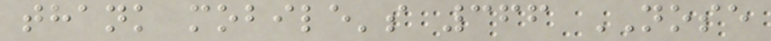thank mobile's 366 NOSE
